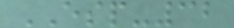ESP-32
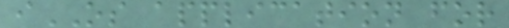iOS application for
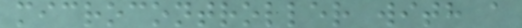microcontroller with a
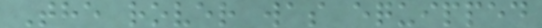The rover was equipped
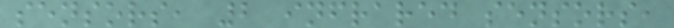sensors, 2 infrared sensors,
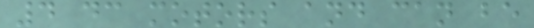4 dc motors and can be
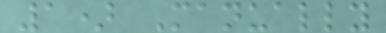1) Manually
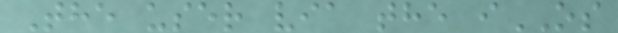The user via the iOS
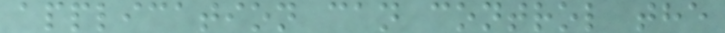application can control the
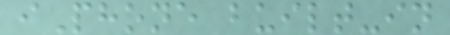iPhone built-in
